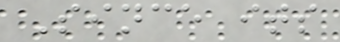Since its
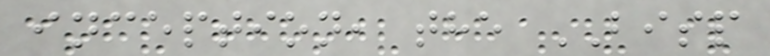inception, the BISP
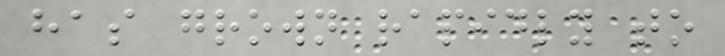has grown rapidly to
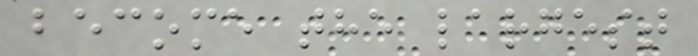become the largest
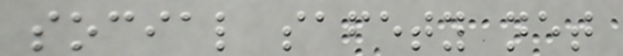social safety net
